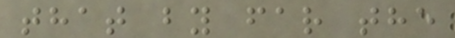that by far the
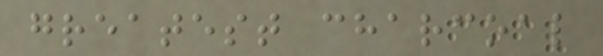greatest charcoal
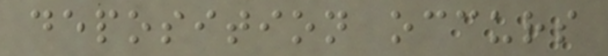deposition occurs
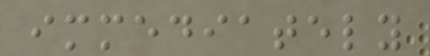immediately
